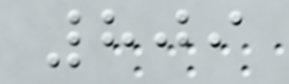809
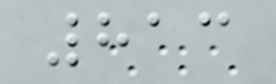813
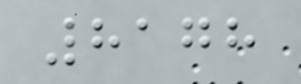8178
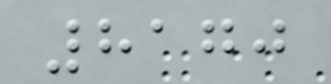8170
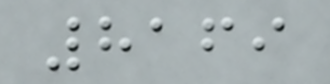8169
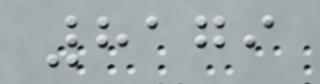8179
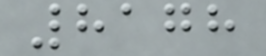8178
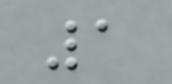1
